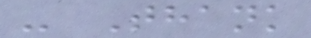- Thank
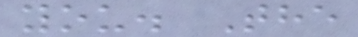you. The
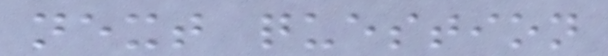next question
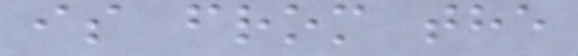is from the
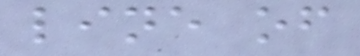line of
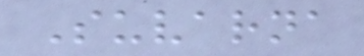Suvarna
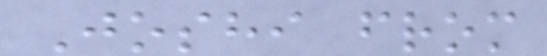Joshi from
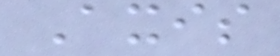Axis
